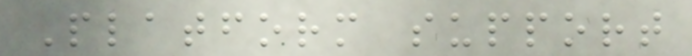Platform support
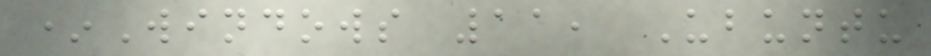*Windows 11, Ubuntu
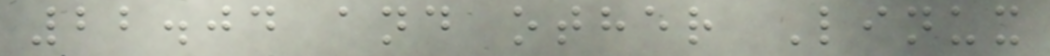22.04 and other Linux
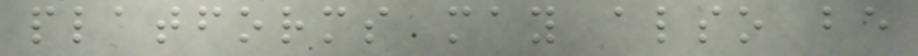platforms may also be
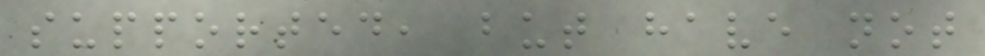supported, but have not
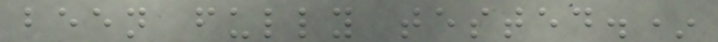been fully tested.*
